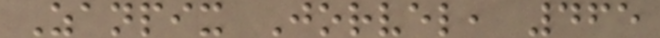Zanpix Jorvel, 465
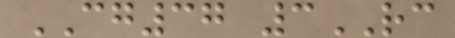CG37 3RC
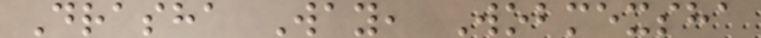Drasha Way, Wobmexsha
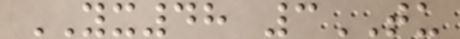YX48 3TU
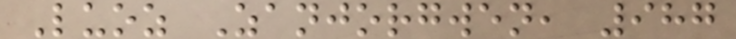Luoz Zanjorgwen, 987
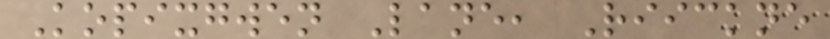Kopixgwen Lane, Riickne
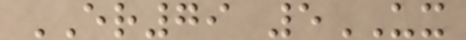ER79 5UX
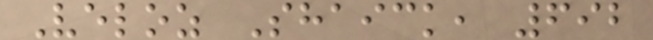Veloz Shaick, 692
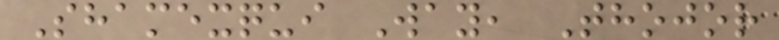Shamexqui Way, Thojor
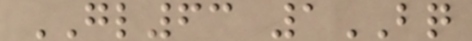GL63 1BQ
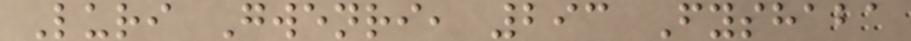Luri Gwenri, 293 Fyshaba
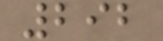292
